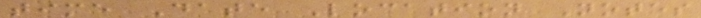time Date Location Notes
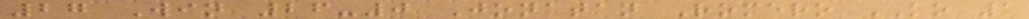27 Win 26-0 Jonatan Romero KO 1
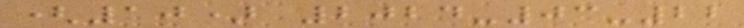(10) 2024-03-22
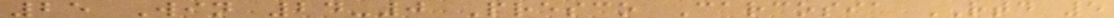25 Win 24-0 Presco Carcosia RTD 5
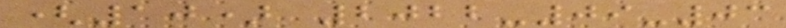(10) 2022-09-03
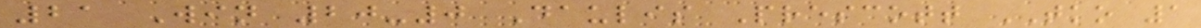21 Win 20-0 Daulis Prescott TKO 1
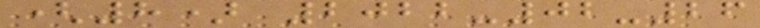(8) 2022-02-26
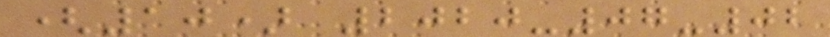(10) 2020-07-02
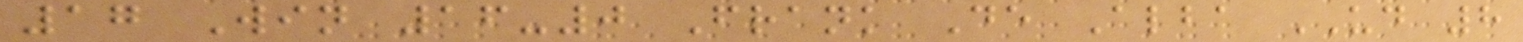17 Win 16-0 Frank De Alba UD 8
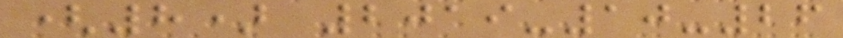(8) 2019-10-26
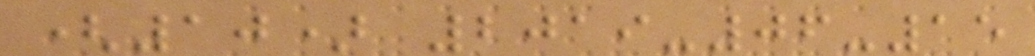(10) 2019-06-15
